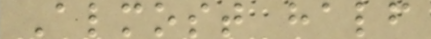Almost half
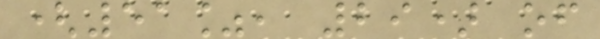(51%, 29) of
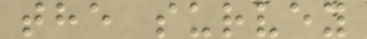the survey
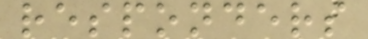responders
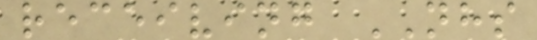receiving NHS
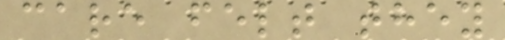care felt they
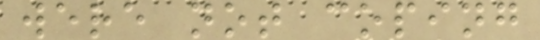were not coping
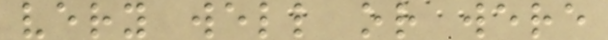very well or were
